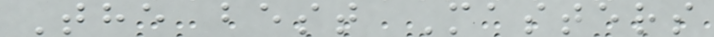The best Masters
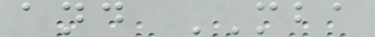and MBA
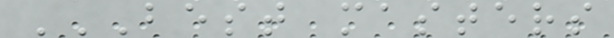BEST MASTERS
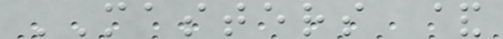MASTERS &
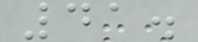41.
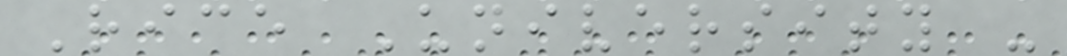Rice University -
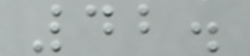42.
